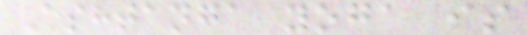Ashtanga yoga is
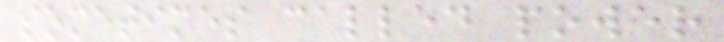sometimes called power
